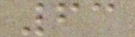63
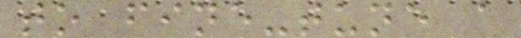to fine-tune a
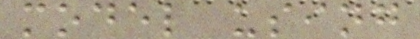model using
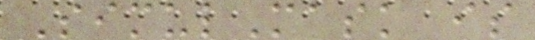SimulMask is
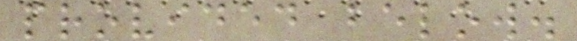provided below.
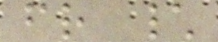fr \
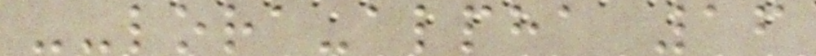--lora-alpha 16
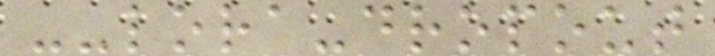--lora-dropout
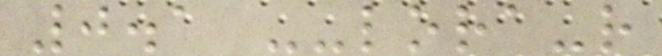0.1 --lora-r
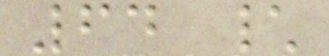64 \
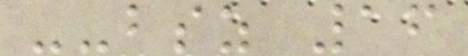--bsz 16
